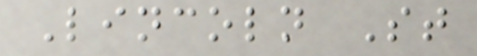Lincoln St
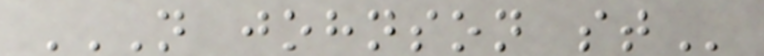N JOHNSON ST
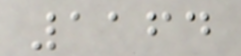1164
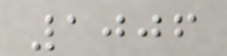1006
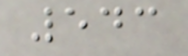543
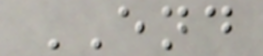END
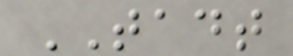TADT
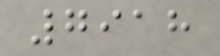7918
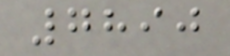7890
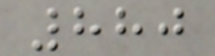880
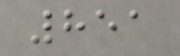851
